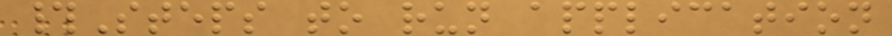#Steps to run application
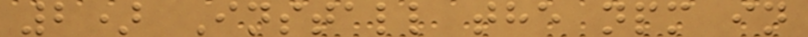2) Install the npm in
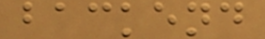backend
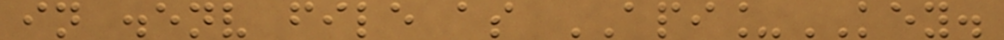in .env file as API_KEY.
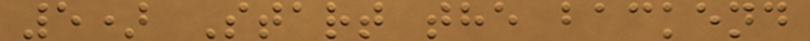5) Start the backend
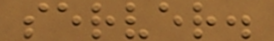server.
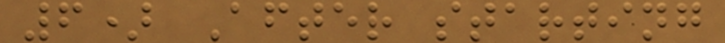6) After starting
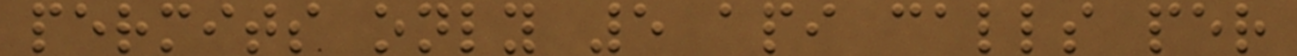permits only 5 api calls per
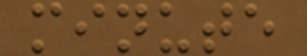minute
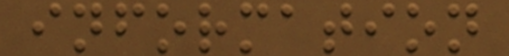information
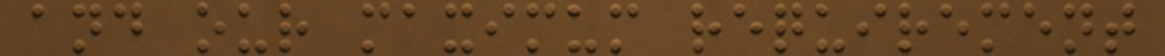and our maximum requirement
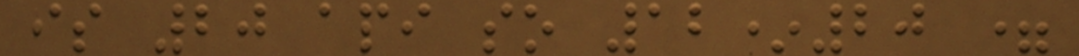is 20 api so 12*20 =
